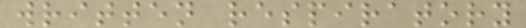written respiratory
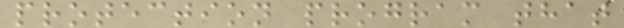protection program that
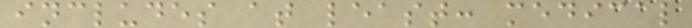includes at least: medical
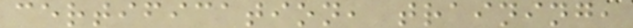certification, training,
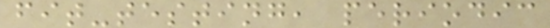fit-testing, periodic
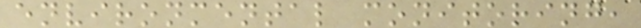environmental monitoring,
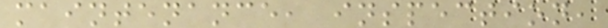maintenance, inspection,
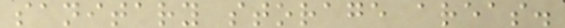sanitary storage areas.
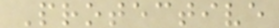Protective
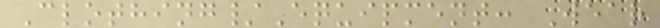Clothing/Equipment: Wear
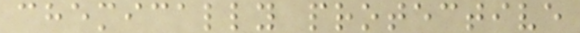chemically protective
